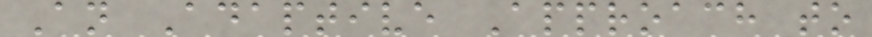An Adaptive Approach to
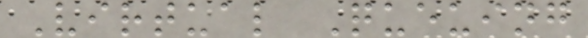Virtual Queuing
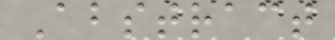Abstract
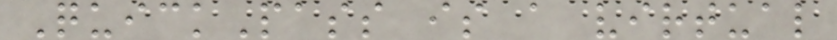QuickPass is a virtual
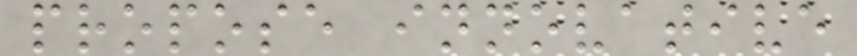propose innovative
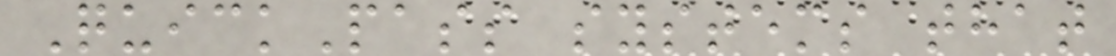QuickPass systems that
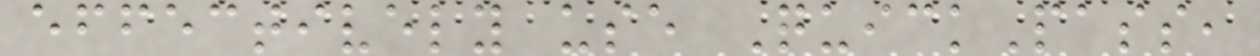effectively use QuickPass,
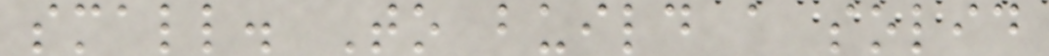small. To build a solid
